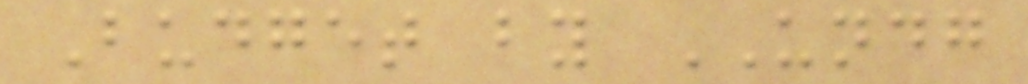Budget by UNDG
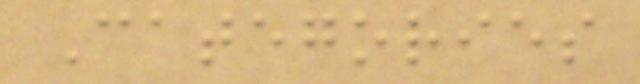Categories
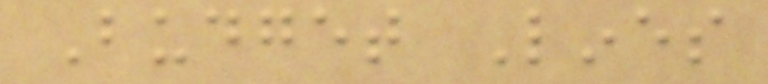Budget Lines
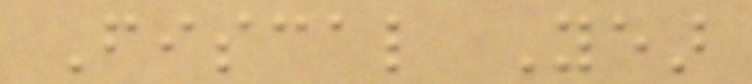Fiscal Year
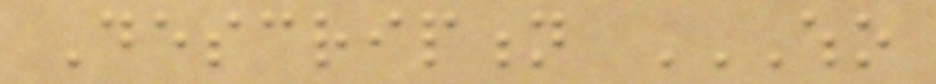Description WHO
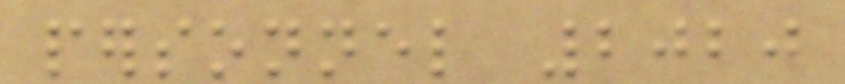personnel 2020
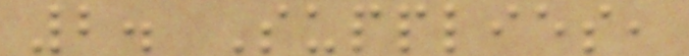2. Supplies,
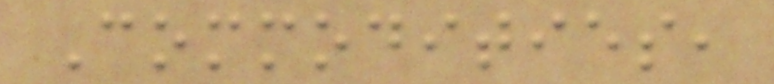Commodities,
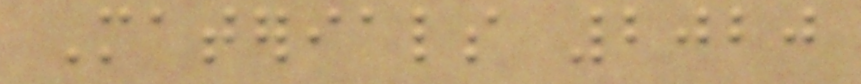Materials 2020
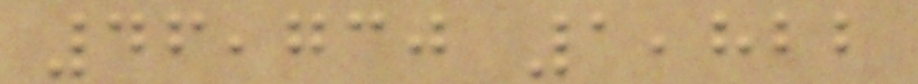46,730 1,822
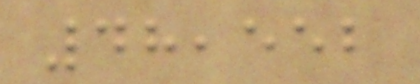48,552
